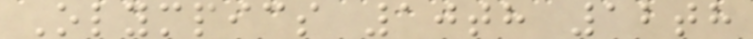Olympics 10th 12th
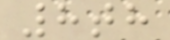8th
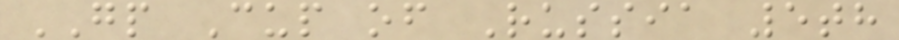GP Cup of Russia 5th
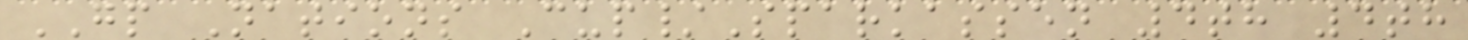GP Nations Cup/Sparkassen 4th 4th
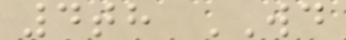4th WD
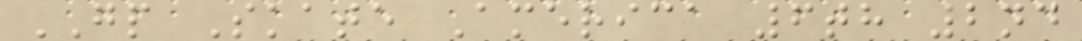GP Skate America 6th 2nd
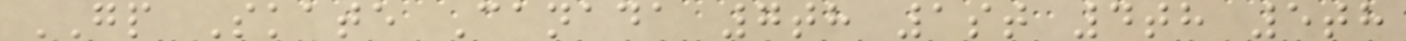GP Skate Canada 7th 1st 4th 5th
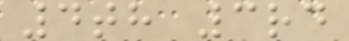4th 3rd
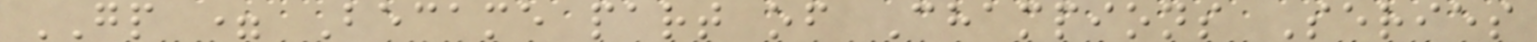GP = Became part of Champions Series
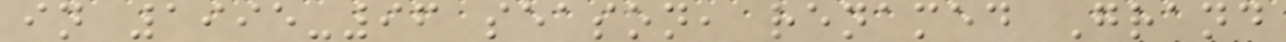in 1995-96 season, renamed Grand
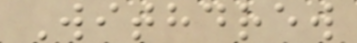Withdrew
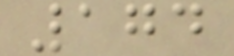174
